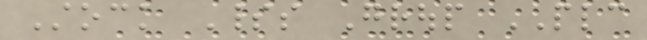Stock Spirits Group PLC
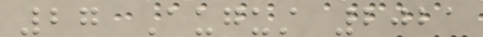27 August 2021
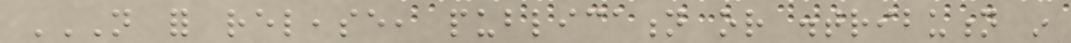NOT FOR RELEASE, PUBLICATION OR DISTRIBUTION IN
